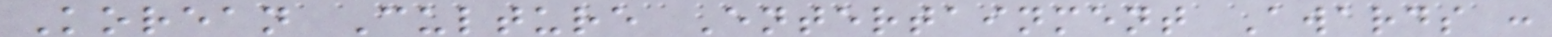Korean Culture Entertainment Awards :
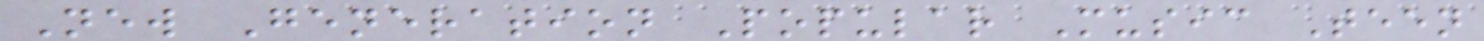New Generation Popular Music Teen
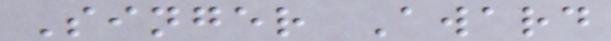Singer Award
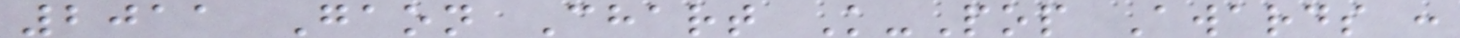2011 Gaon Chart K-Pop Awards :
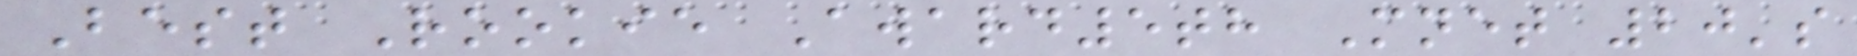Best Rookie Award5th Mnet 20's
